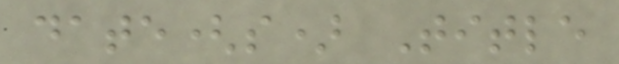date(s) Title
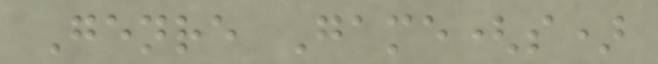Genre Game(s)
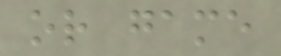or game
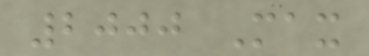2000 Max
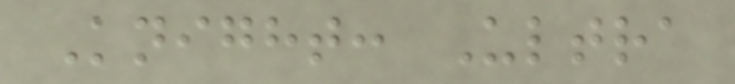Knight: Ultra
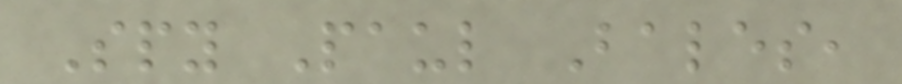Spy Paul Bales,
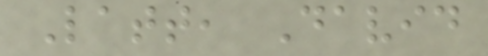Latt, David
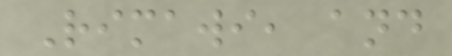Rimawi, and
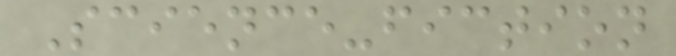Science-fiction
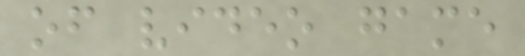of video game
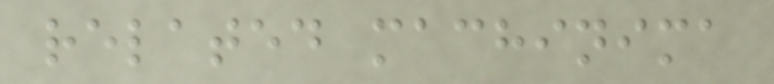related machinima
